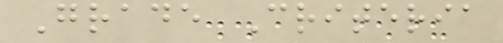Grade Criteria
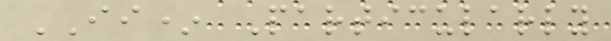II* Particularly
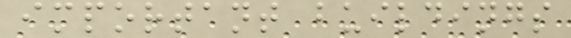important buildings
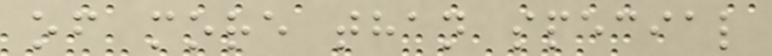of more than special
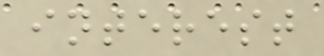interest
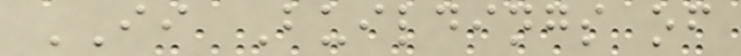II Buildings of
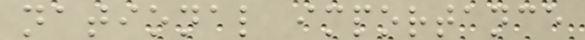national importance
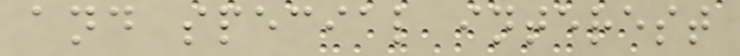and special interest
